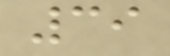39
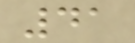41
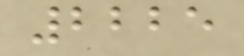2225
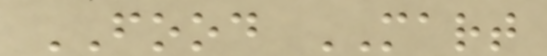FOOD MART
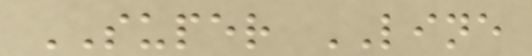SUPER LINE
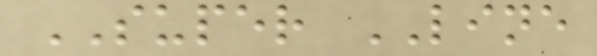SUPER LINE
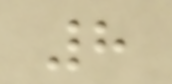8
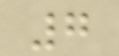7
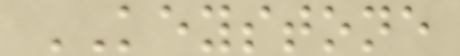KEYSTONE
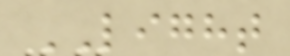LIGHT
